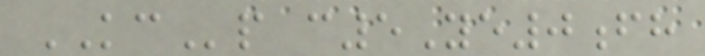KCp c5Ye0fh
